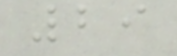29
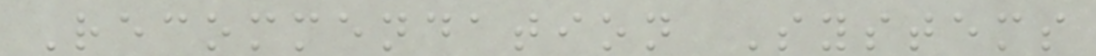Recommendation Systems
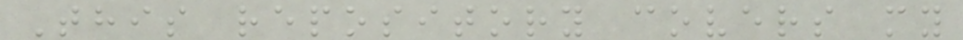This repository covers my
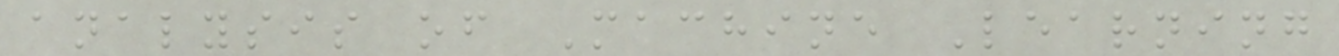analysis of Machine Learning
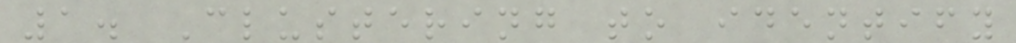1. Clustering to identify
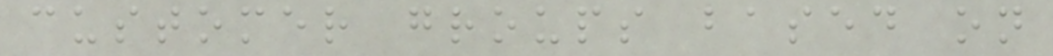customer groups based on
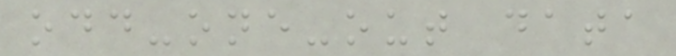odd-one-out data
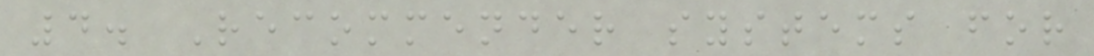4. Recommender systems for
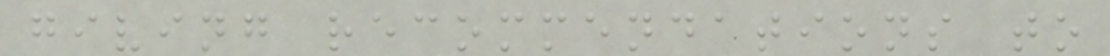giving recommendations to
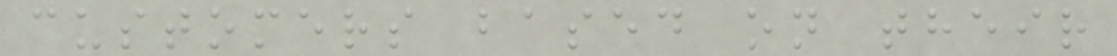customers based on their
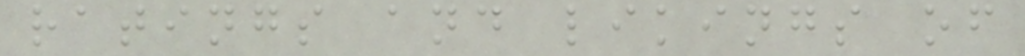ratings and likings of
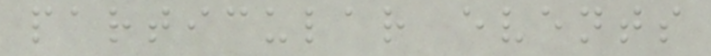particular events
